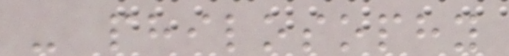- philosophy
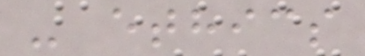- ethics
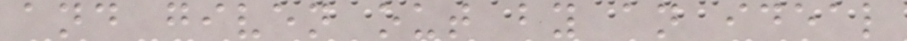and given out by an ideal
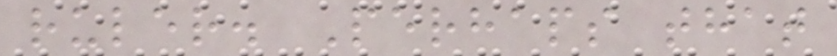ruler. Perhaps that
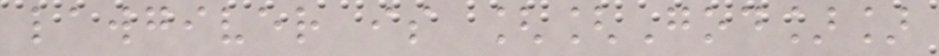lawgiver is [[God]]
